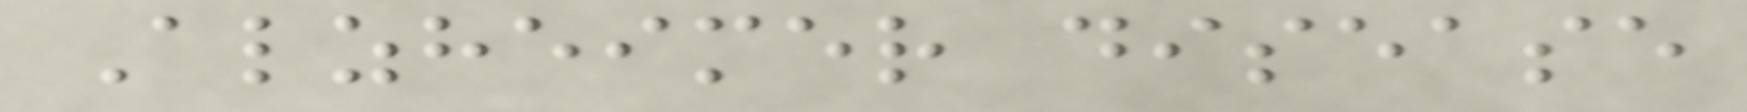Alzheimer disease
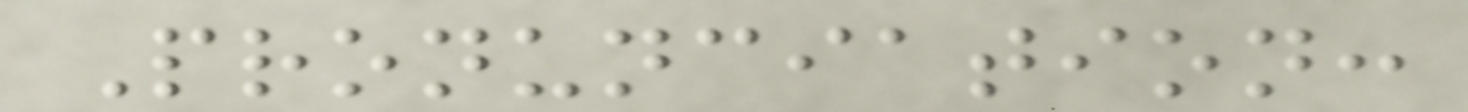Pronunciation:
